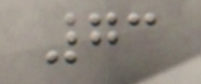73
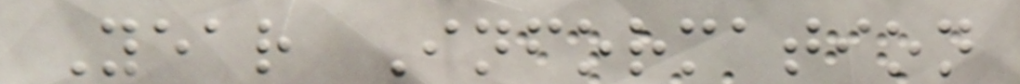Year Information
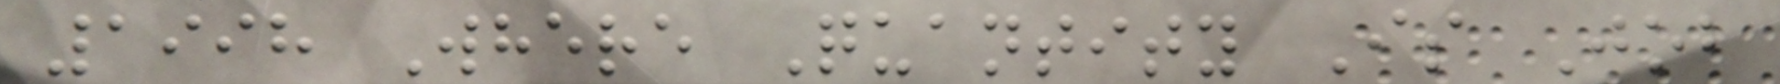1998 Where Quantity Is Job
